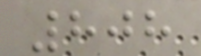808
